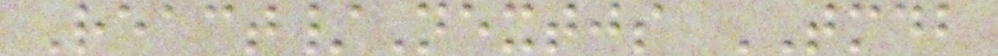React/Nextjs TMDB
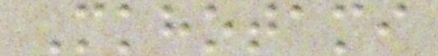Mkhotami
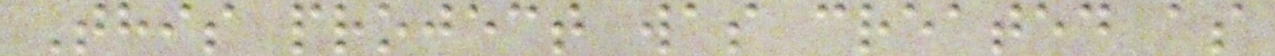This project was created as
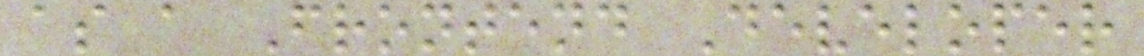as a Frontend Developer
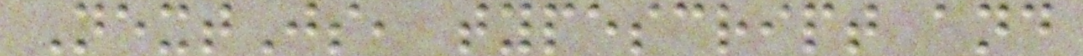NextJs, typescript and
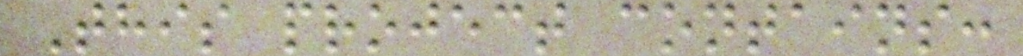This project contains:
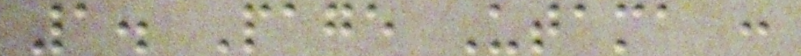1. Page Utama :
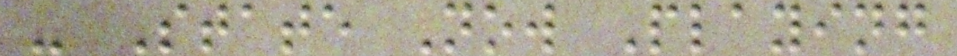- State Now Playing
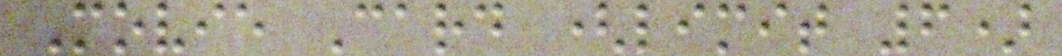Movie Card (limit 6)
